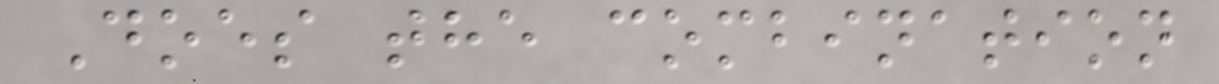Does the combination
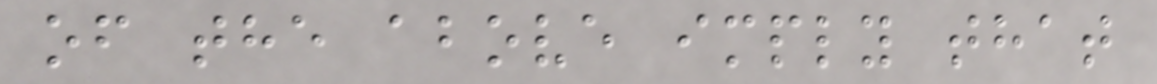of the above imply that
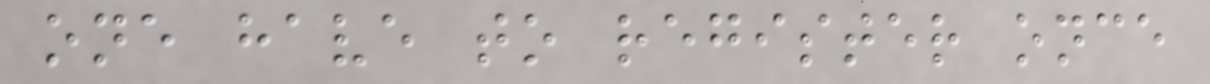one have to register once
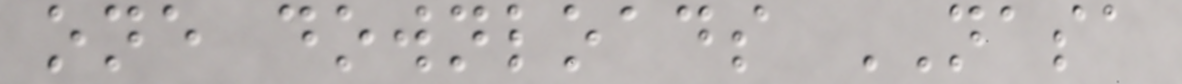one downloads NASA
